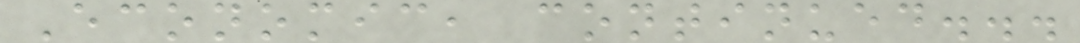Economic, continued...
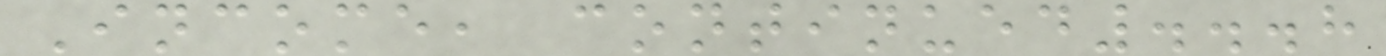Income, continued...8
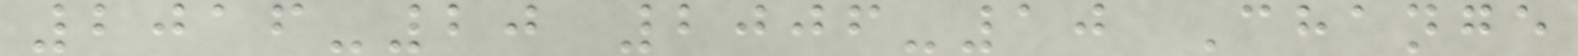2016-20 2006-10 Change
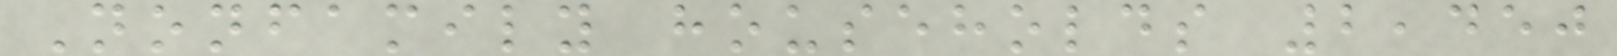Nonfamily households 2,450
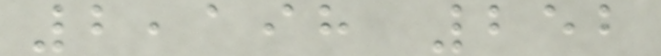2,198 252
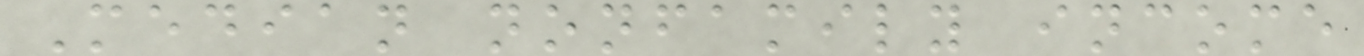Median nonfamily income
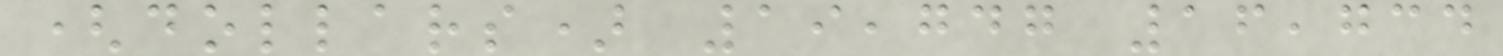(dollars) 19,747 16,734
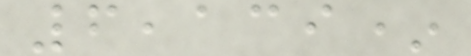6,139*
